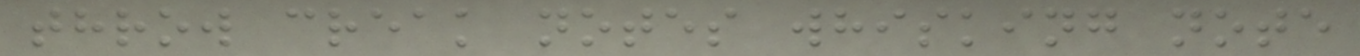throw creak notes whisking note
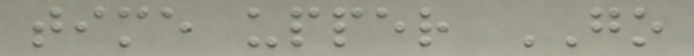time upper GO
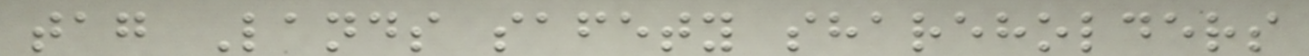tag Lands safety shareholders
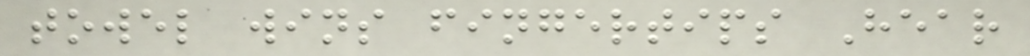towel wins fingertips Hear
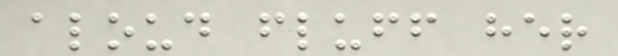aloud fluff her
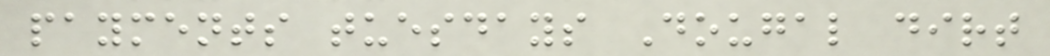payments tuesdays Dougal dirt
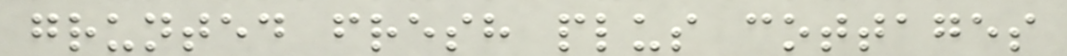grunted fresh plus cottages
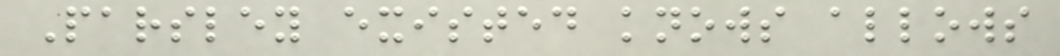Parsley existed knows allows
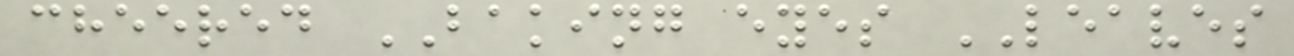cheered BAKING eyes LEAVES
